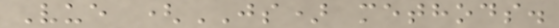Vue (JS) methods.
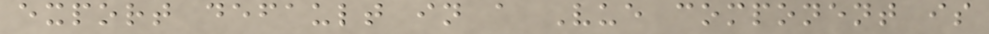export default in a Vue component is
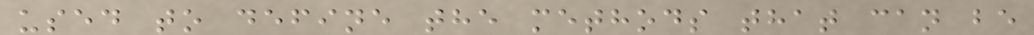used to define the methods that can be
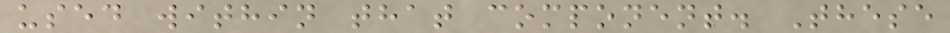used within that component. These
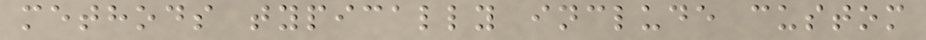methods typically include custom
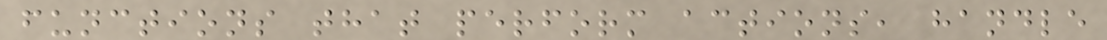functions that perform actions, handle
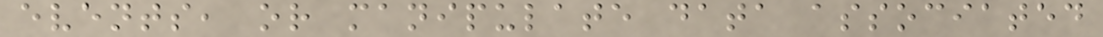events, or manipulate data associated
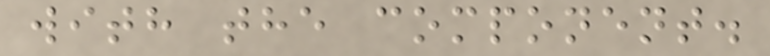with the component.
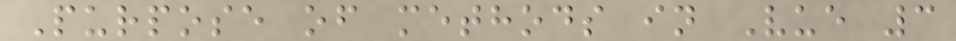Purpose of methods in Vue 3
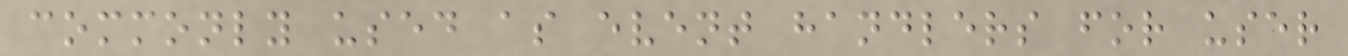commonly used as event handlers for user
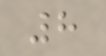8
